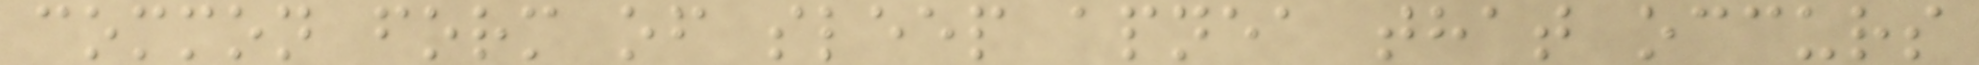common form of sleep apnea that occurs
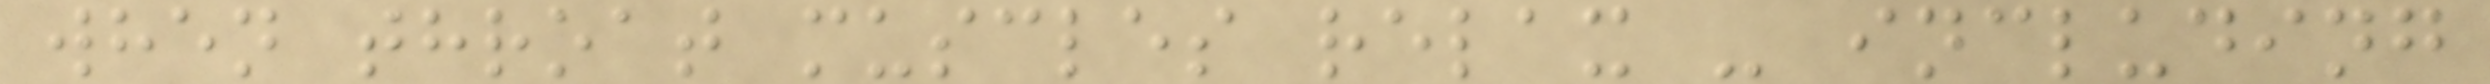when throat muscles relax - including
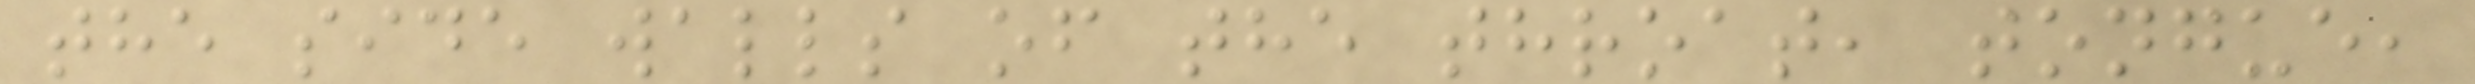the side walls of the throat, tongue,
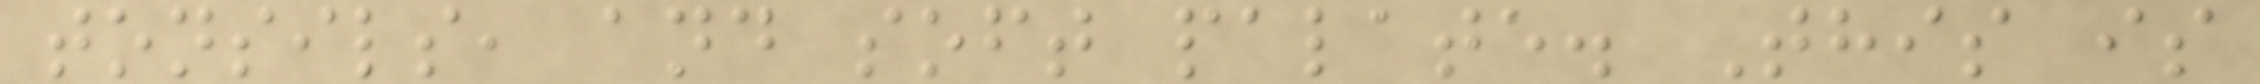tonsils, and soft palate. This is
